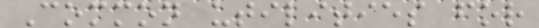Common utilities for
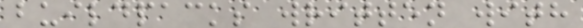buildpacks written with
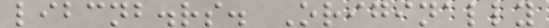libcnb.rs. Originally
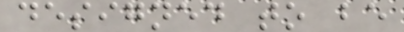designed to be
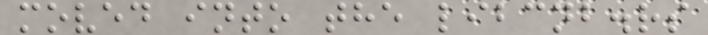moved into the libcnb.rs
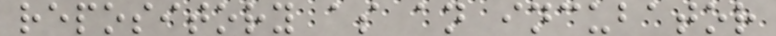repository as an incubator
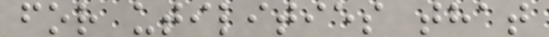for utilities that
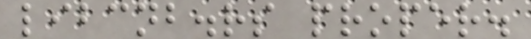libcnb.rs proper.
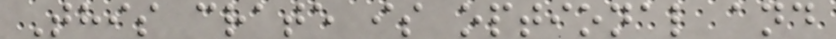This crate is optional and
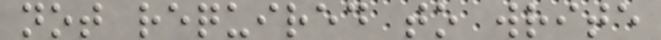not required to write
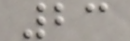23
